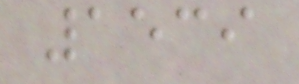1539
